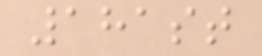181st
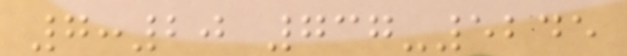7:20 737-5245
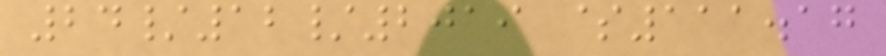24/12/2019 $111.17
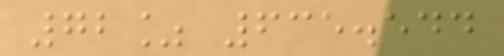72% 635.544
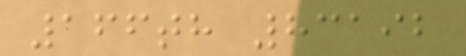166th 83192
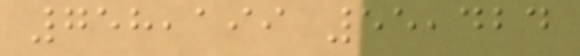758,199 55,424
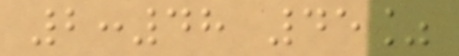2:48 45%
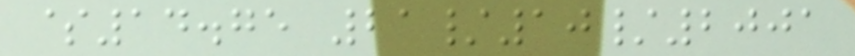$14.75 21/10/2001
